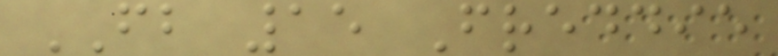FB 15 Freddie
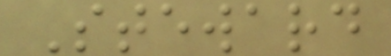Steward
